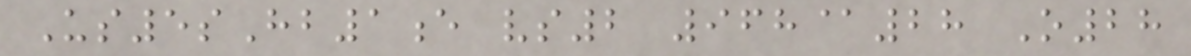Us5sHb1e vs2 968@28 O28
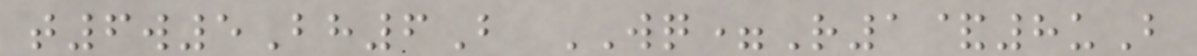t6w5Bh6B WQ=R1&8uB
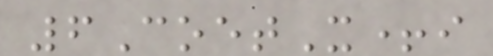6CoetX+i
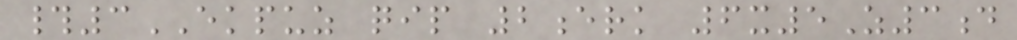#3EKPUZ qip 2erk 6x5Z3d
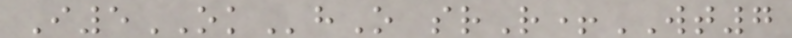I5OKhO srR+WT7
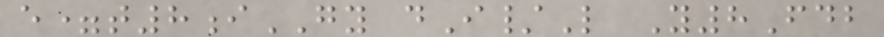e=t8iGY dI/L Y8Fdb
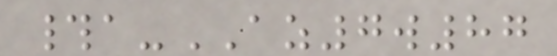#a-AZ7w87
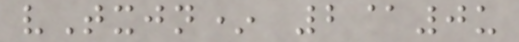vTxjn* 2@0u
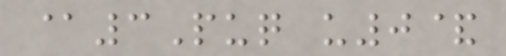@3Puq u0&
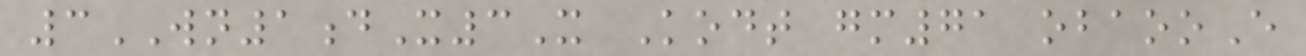3WN1dX3X Kodt gm71 obaooE
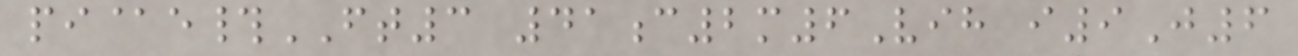pi@e#FT3 41c2m6Vih i9J6
